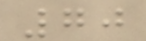70
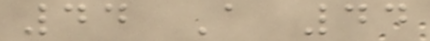44 A 44
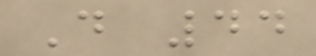D 44
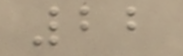22
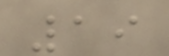19
